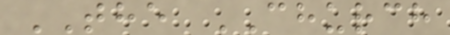THE CHURCH
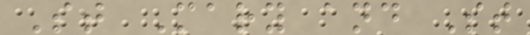St Mary and St
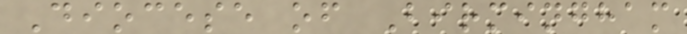Diocese of Birmingham
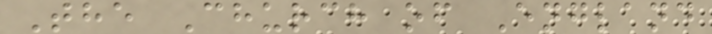The Church of England
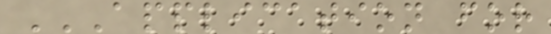APPLICATION FOR
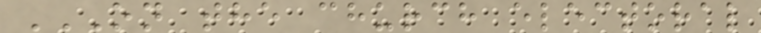ON THE CHURCH ELECTORAL
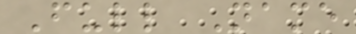Full Name
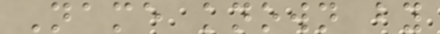Name known by
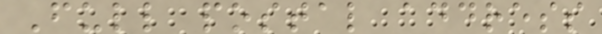Full postal address
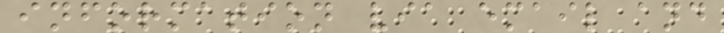information via email and
